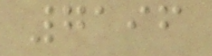7196
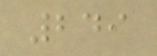249
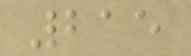215
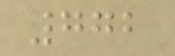772
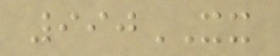990XX
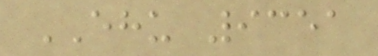EHU 9351
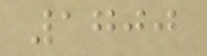1700
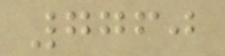7760
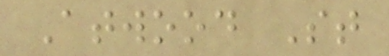Atwood St
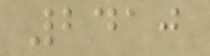2410
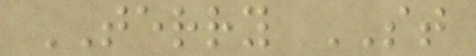TERRY ST
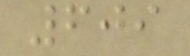609
